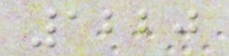1220
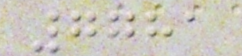7781
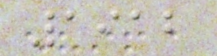1912
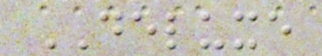DELUXE
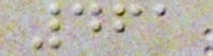461
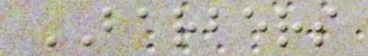BARBERS
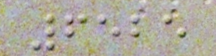6525
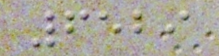6529
